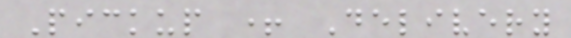Pickup + Delivery
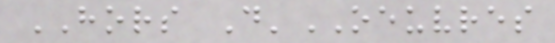HORS D'OEUVRES
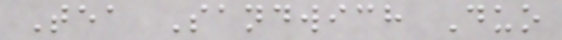Tea Sandwich Duo
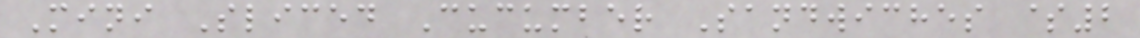Mini Sliced Cucumber Sandwiches $2
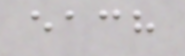each
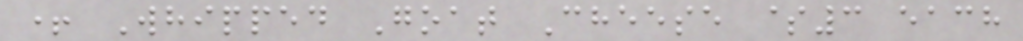+ Whipped Goat Cheese $3 each
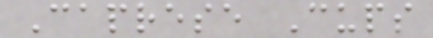Caprese Cups
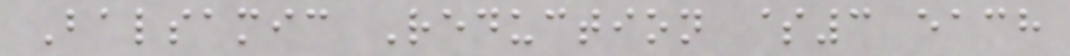Balsamic Reduction $3 each
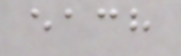each
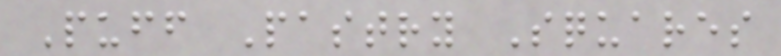Puff Pastry Squares
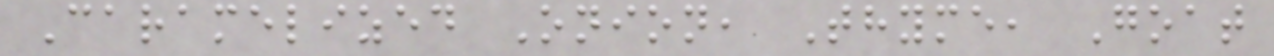Caramelized Onion, Thyme, Goat
